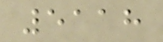5118
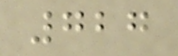727
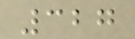327
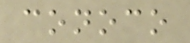conoco
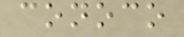conoco
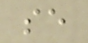se
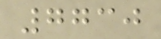7730
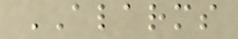ALARMS
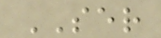SER
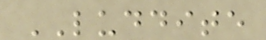LUDDITE
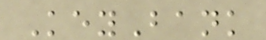KeyBank
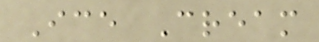Ice Cream
